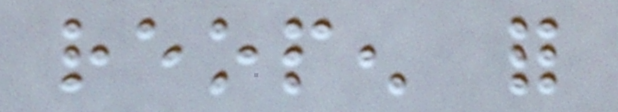reopen for
